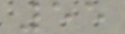55
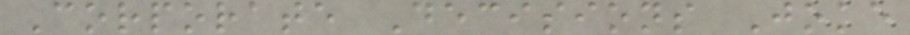Corporate Decisions Joke
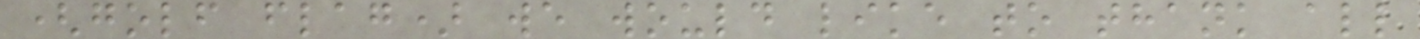(golf flag) we would like to thank all
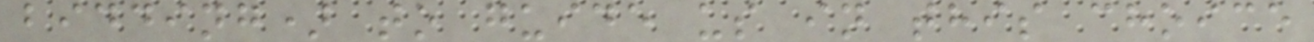bidding) to guide us in this choice
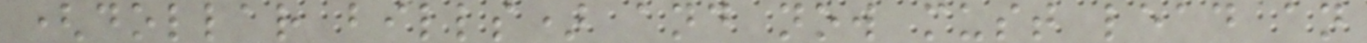(dollar bills) and now must lead an
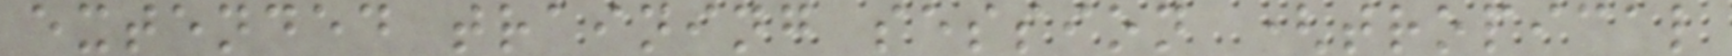extended training session (tropical
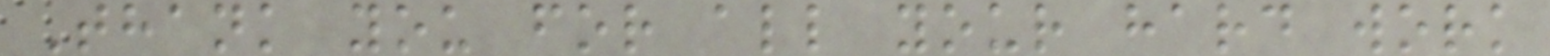Thank you for all your hard work
